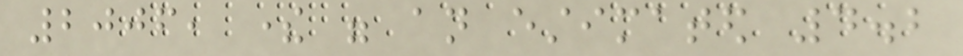2006, there were an estimated 4.2
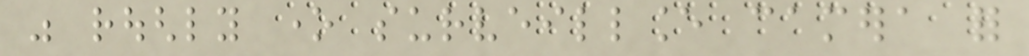was roughly one surveillance camera for
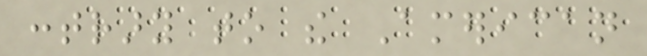contrary to the American
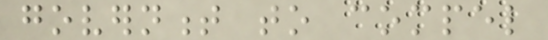government to compel
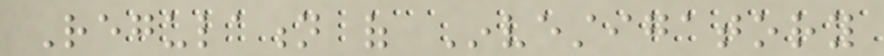Regulation of Investigatory
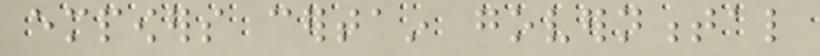empowers certain governmental
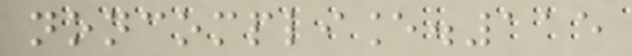noncompliance.115
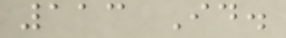113 Id.
